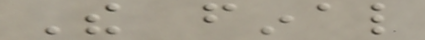The final
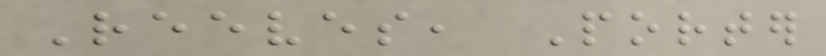Reeves, Porter
